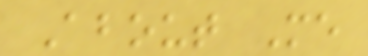About Me
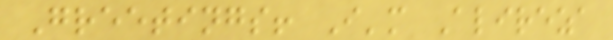Greetings! I'm Alireza
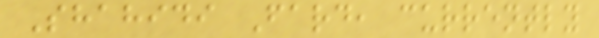Shahidi Fard, currently
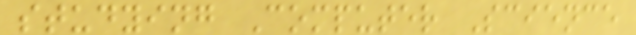studying Computer Science
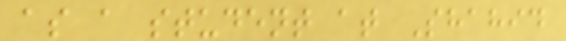as a student at Shahid
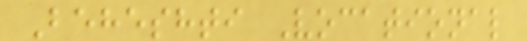Beheshti Vocational
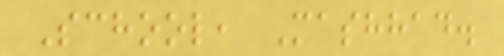School, Mashhad.
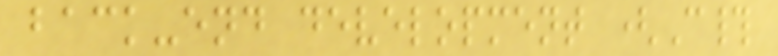back-end development (C#
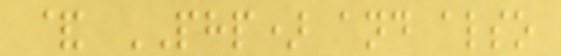& PHP) and also
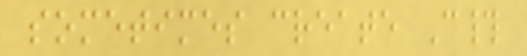sometimes create C#
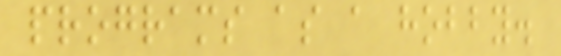programs as a hobby.
